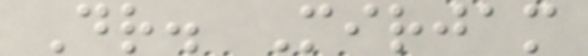Dr. Mirjam
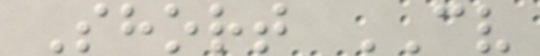Short CV
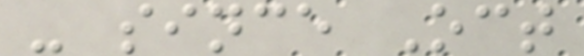- since Oct
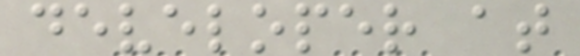developer at
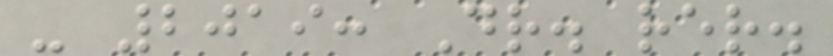- 2019: Dr. rer.
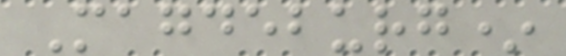Magdeburg*
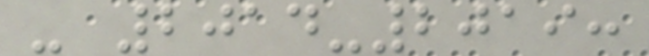- 2014-2019:
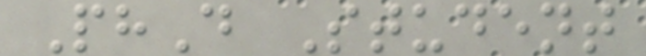PhD Student
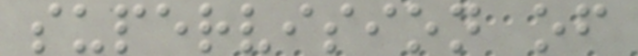supervision of
